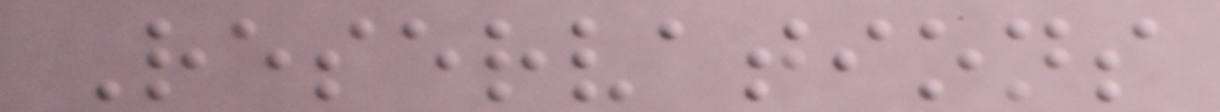Reservations
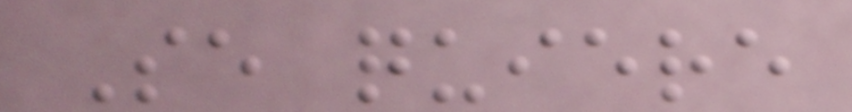Se quiere
